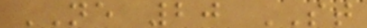NE 20 ST
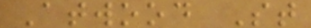Atwood St
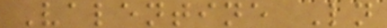Valentine Ln
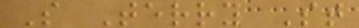S Terry St
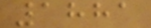1881
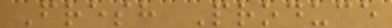Fresh Produce
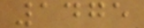1475
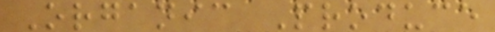Organic Produce
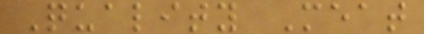Quality Meat
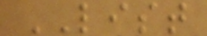LIST
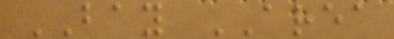BAY AREA
